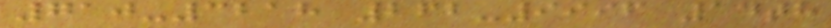710-3218 262-9996 14th
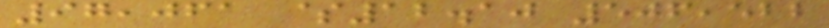97,061 $12.10 506,522
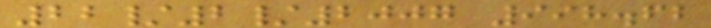22/2/2007 998.62
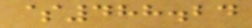$488.24
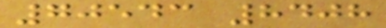70543 8408
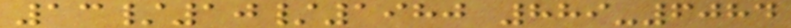13/10/1980 889-6084
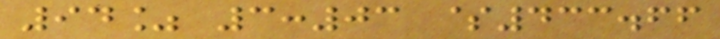94% 3:03 $433.66
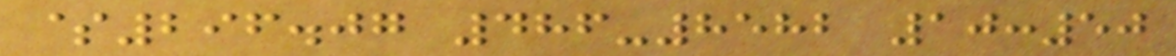$296.07 486-8582 10:50
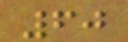60
